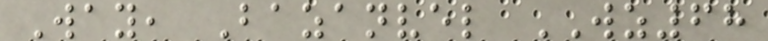Way, Bazanvel WZ68
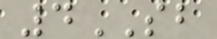4SB
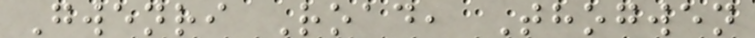Gwenri Road, Thogwen
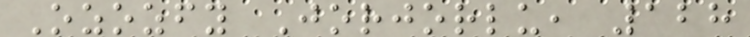Ozozfy Jorjorlu, 128
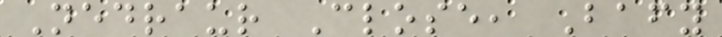Nedraur Close, Bafy
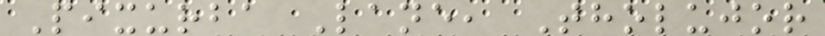Pixurba Lane, Tholujor
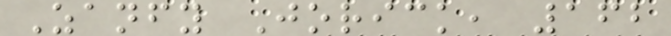Zanfy Jorick, 162
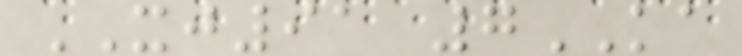XJ91 7KA
